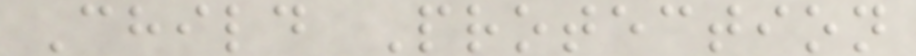Child Protection
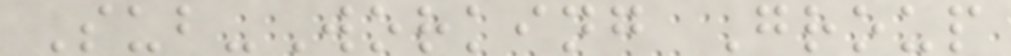Sub-Working Group
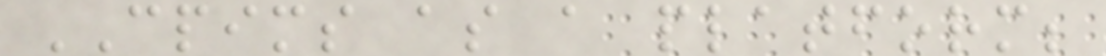CPIMS as a platform;
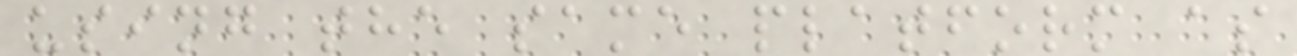using the same platform as
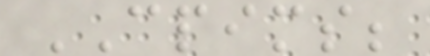CPIMS;
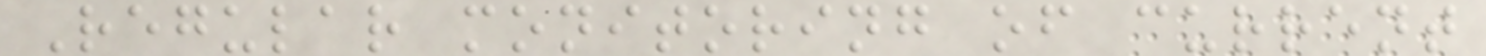Regular monitoring of current
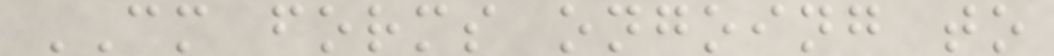CM forms ongoing to
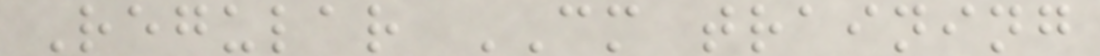Regular CM training
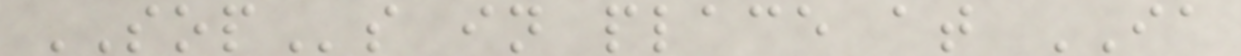SOPs in place at IA
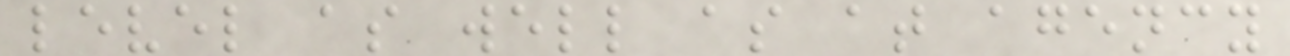level as well as at agency
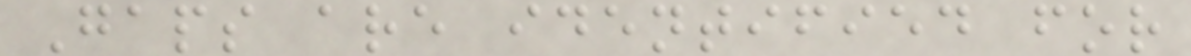Gaps are identified for
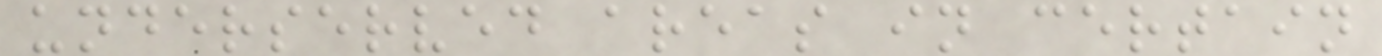underserved areas in certain
